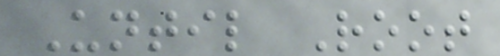Until Root
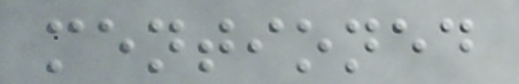mentioned
